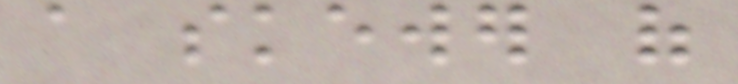a skewer of
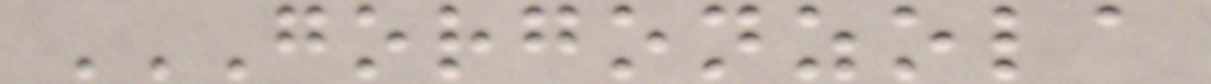GORGONZOLA
